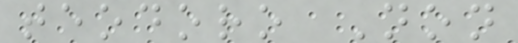teodoro Non
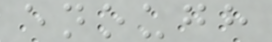enough
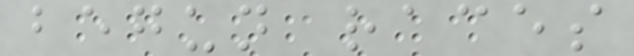begun races
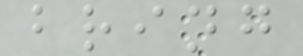bring
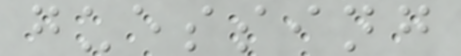guessing
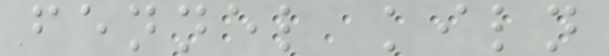fennel kiln
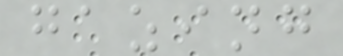gazing
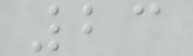23
